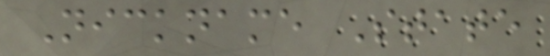Nickname State
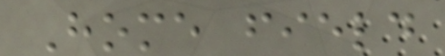Home field
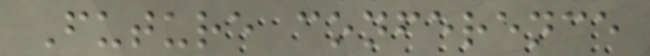Future conference
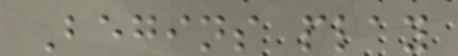Begins play
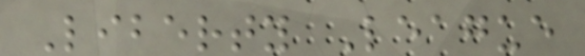Liberty League
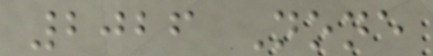2026 None
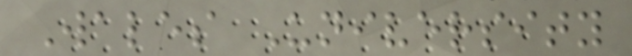Wales University
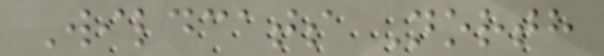Wildcats North
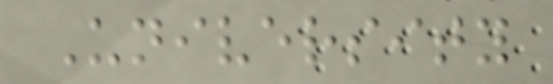University
